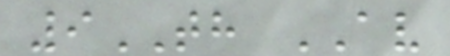9TH AV
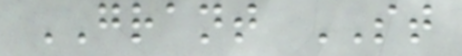GRANT ST
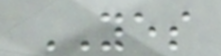YES
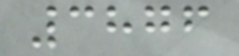3876
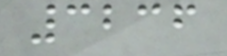3236
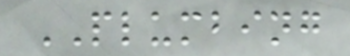PLUMBING
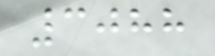3088
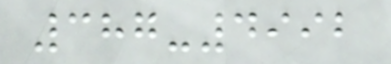387-4992
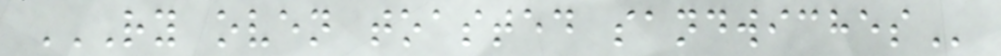RY OVEN TOASTED SANDWICHES
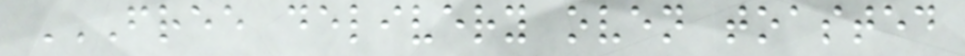FREE DELIVERY OVEN TOASTED
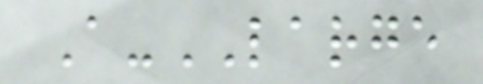A-LARGE
